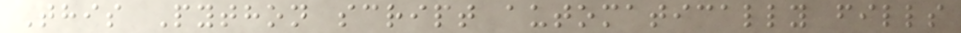This Python script automatically fills
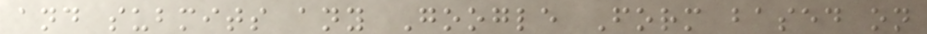and submits any Google Form based on
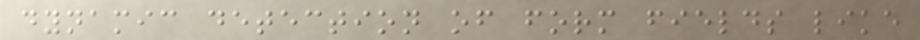dynamic detection of form fields like
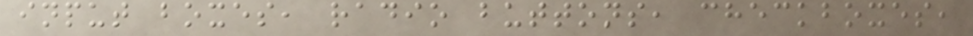input boxes, radio buttons, checkboxes,
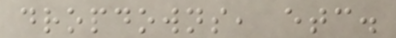dropdowns, etc.
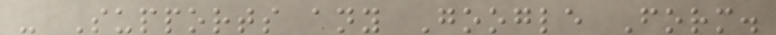- Supports any Google Form.
